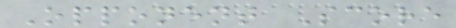Opponent Score
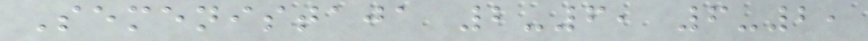Semenistaja 2-6, 6-2,
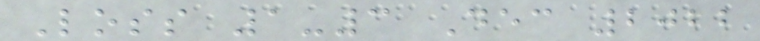Loss 1-3 Dec 2022
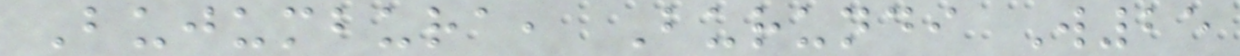Bujumbura, Burundi W25
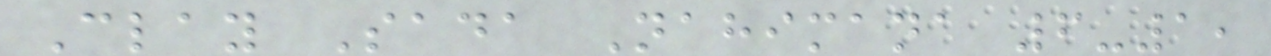Clay Sada Nahimana 6-1,
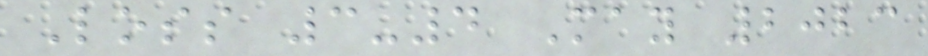Loss 3-4 May 2023
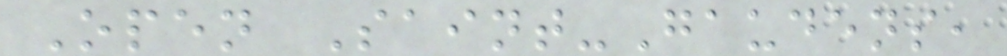Open Saint-Gaudens,
